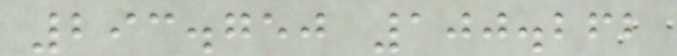293.750 100.262
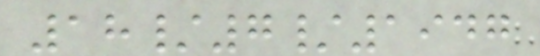18/7/1947
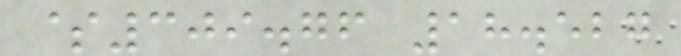$309.76 18.527
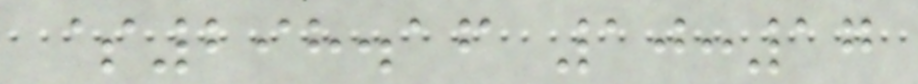$298.16 10:17
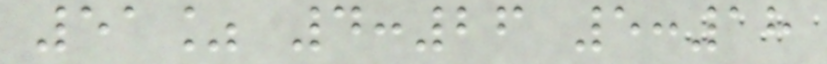51% 4:26 5:18
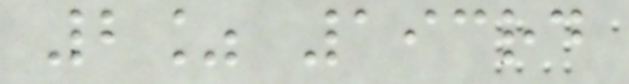2% 193rd
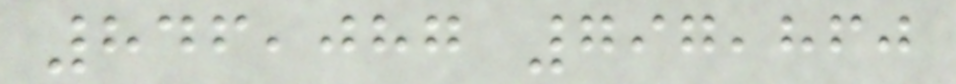846,087 797,860
